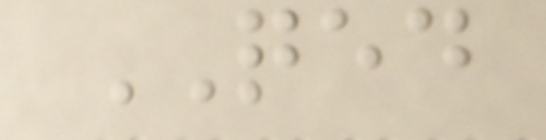QED
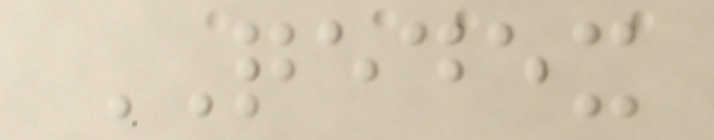QEDEX
